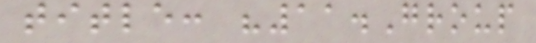title: "11.Group
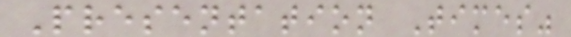Presentation Times"
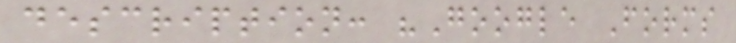description: "Google Forms
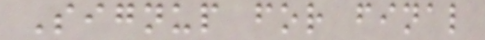Signup for final
